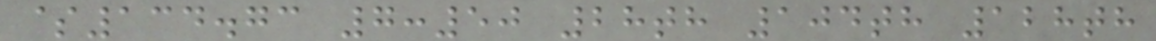$134.73 7:50 28th 104th 128th
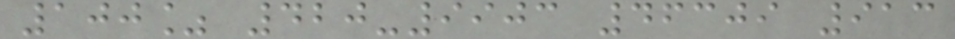100% 420-9903 46309 913
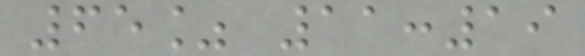65% 11:19
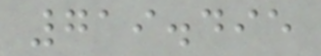719.495
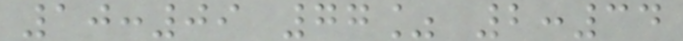10:09 77% 2:34
